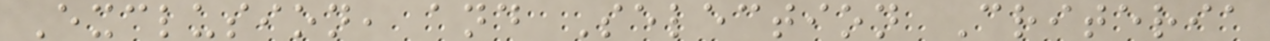Exclusion, and Selection Criteria
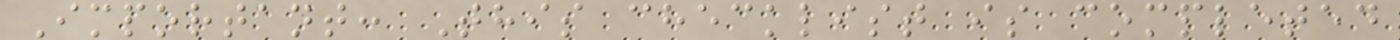Important: This checklist is completed
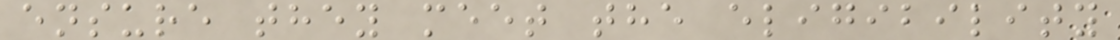ensure they meet the eligibility
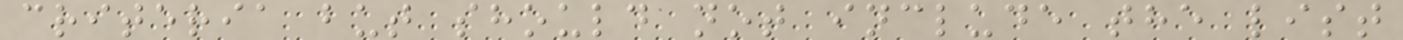criteria but should not include the list
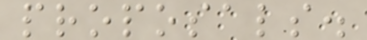proposals.
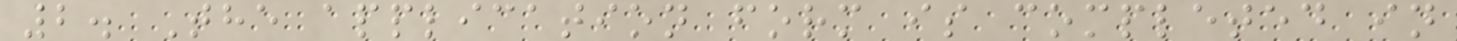2. The application form is completed in
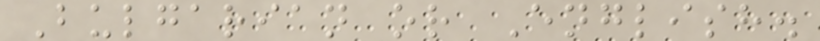Bulgarian or English.
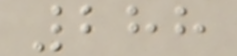288
